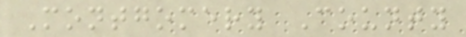Montgomery County
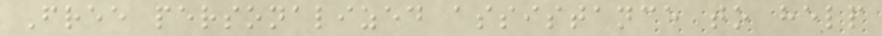Free personalized assistance to help
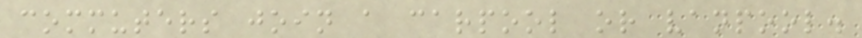commuters join a carpool or vanpool.
